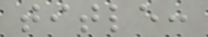title:
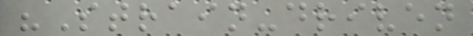"Strain-driven
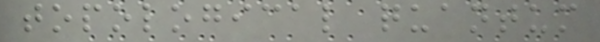topological quantum
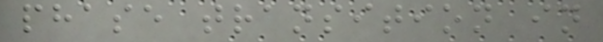phase transition in
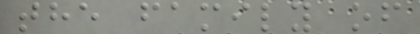the family of
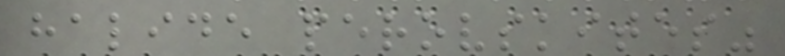halide perovskites"
